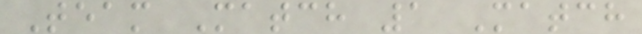Team Match 1 Match
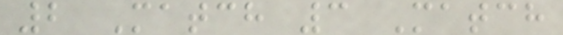2 Match 3 Match
